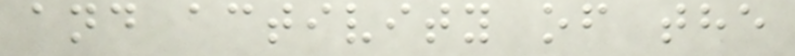and activity of the
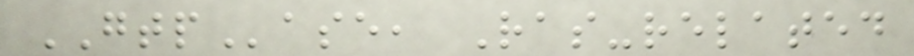GTPase, Ras-related
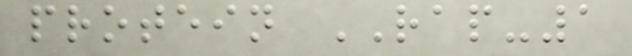protein RAP-1
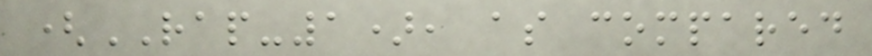(RAP-1), as compared
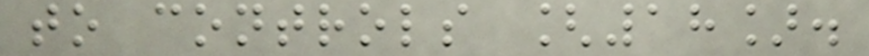to controls [18].
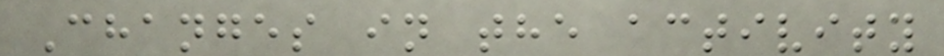Changes in the activity
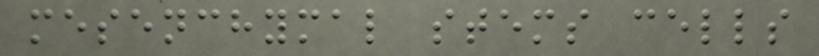mesenchymal stems cells
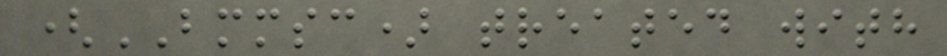(BMMSC) treated with
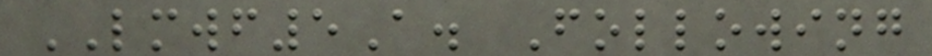LMWF5A. Following
